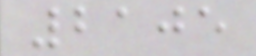2105
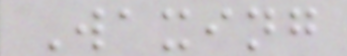Waxing
